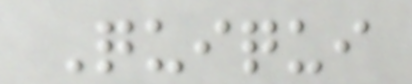Quiqui
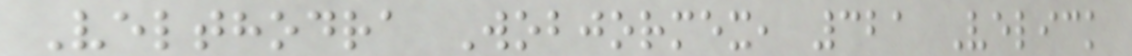Velthodra Wobjormex, 321 Velick
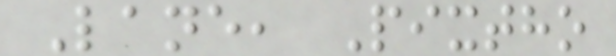Lane, Pixtho
